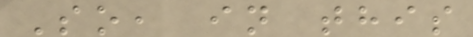So, in this
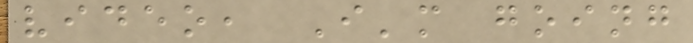video, I'm going
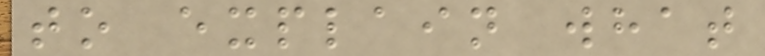to explain what
